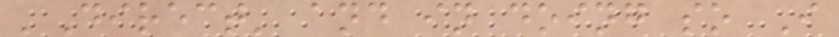'Direct' and in doing so I
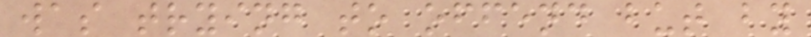was trying to offend but by
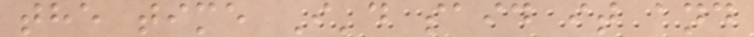the time I'd said it and
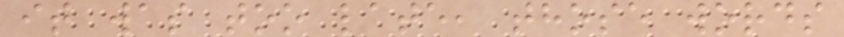it was too late, those words
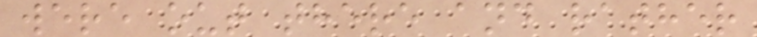were out there and rather
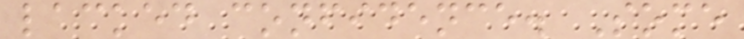lacked confidence. Some
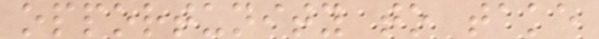opportunity to take
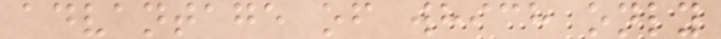advantage of which only
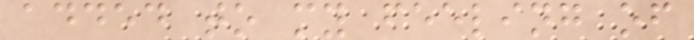added to my feeling of
